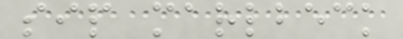sip marlbeck
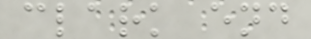clark end
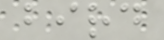bird
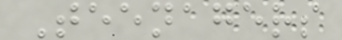Teenagers
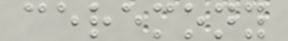ceremony
